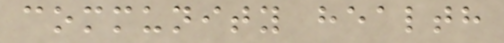community health
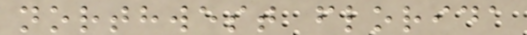northwest florida
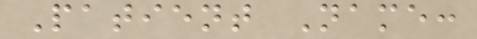Patient Name:
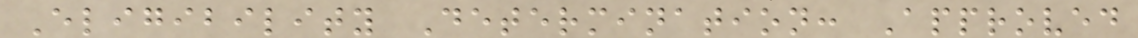Eligibility Determination: Approved
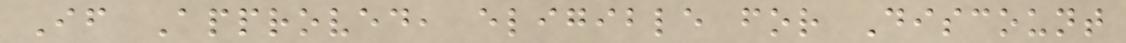If Approved, eligible for Discount
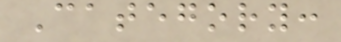Category:
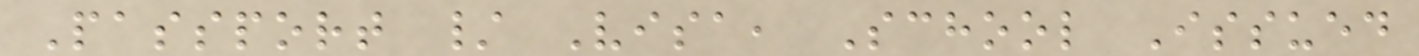Passport / Visa, School Issued
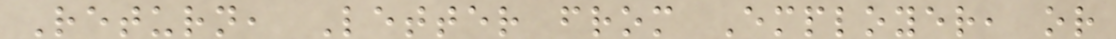Return, Letter from Employer, or
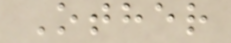Other
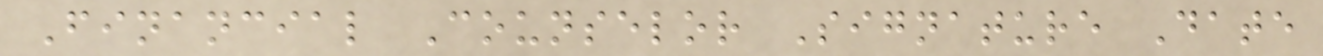Financial Counselor Signature Date
